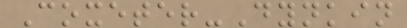Coxeter-Dynkin
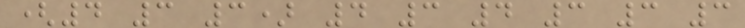(4 3 3) 4 3 4 3 3 3
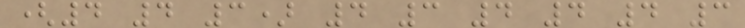(4 4 3) 4 3 4 4 4 3
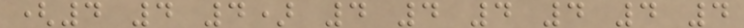(4 4 4) 4 4 4 4 4 4
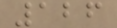126
